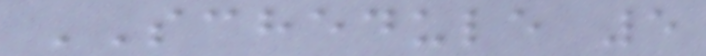SCHEDULE 5
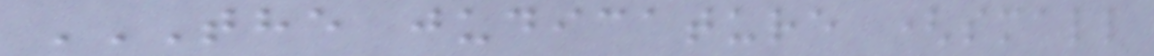THE JUDICATURE (SMALL
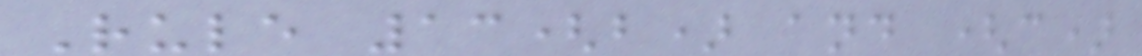Rule 13(b) and (c)
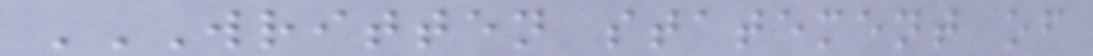WRITTEN STATEMENT OF
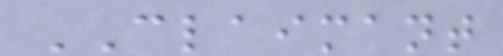CLAIMANT
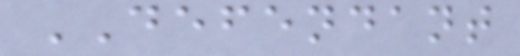DEFENDANT
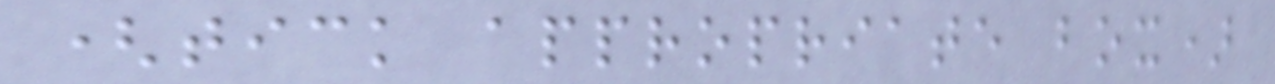(tick appropriate box)
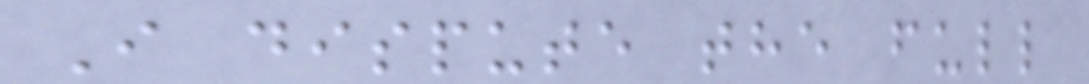I dispute the full
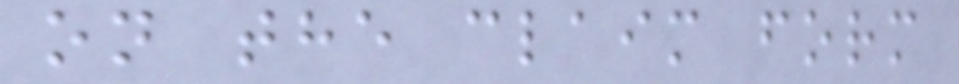on the claim form
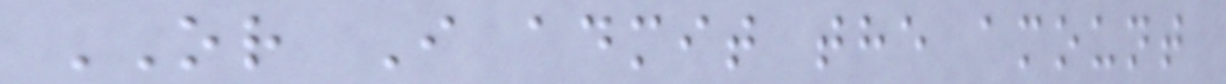OR I admit the amount
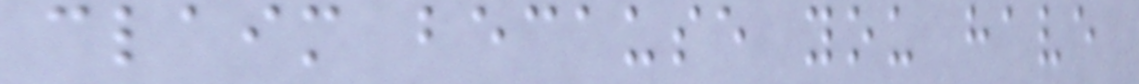claim because you have
